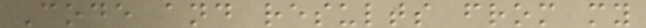Code and results from my
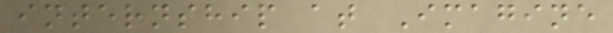internship at Imagine
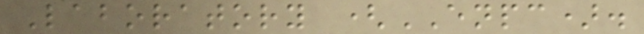Laboratory (ENPC).
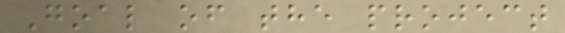Goal of the project
